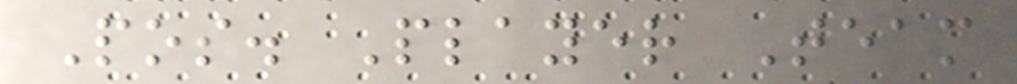Pos. Player Team
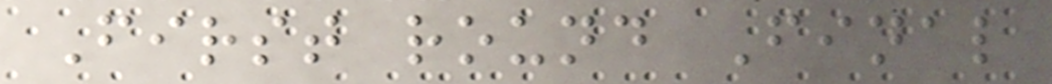First round Final
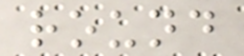round
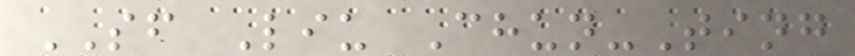SF Liu Chun-Ting
